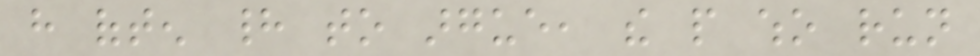have often had to argue, the people who run
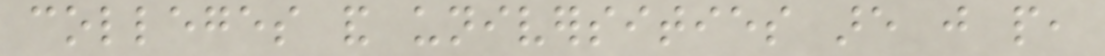colleges and universities are just people,
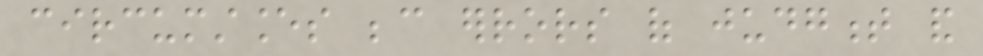circumstances because errors of judgment and
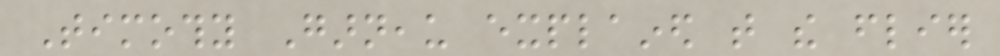Timothy Garneau explained that the flier
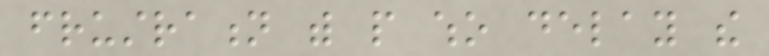frustration with people who delay the
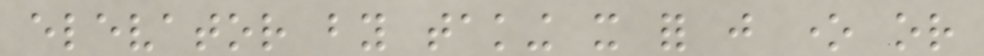elevator by taking it for just one or
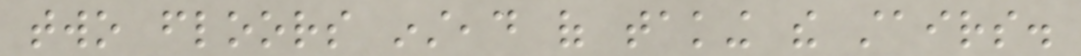two floors instead of taking the stairs.
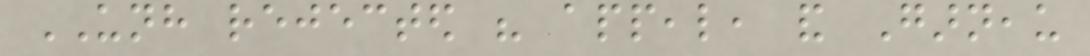UNH rejected his appeal, and Garneau
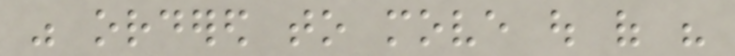was ordered to move out of his
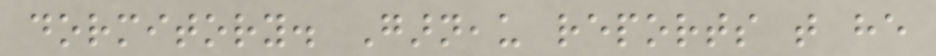dormitory. Garneau reports that he
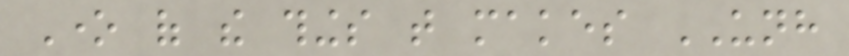One of the things that makes UNH
